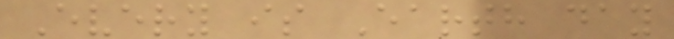Every is Earth day
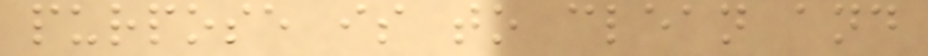purpose is to clean and
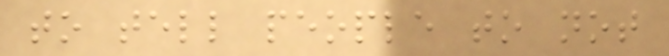to tell people to not
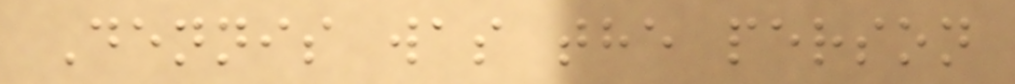Dennis was the person
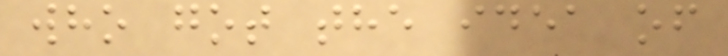who got the idea of
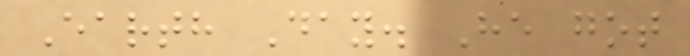Earth Day. He got
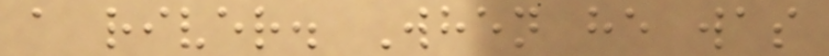a river. When he was
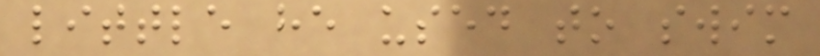little he used to swim
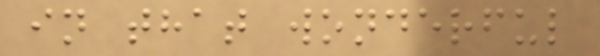in that wonderful
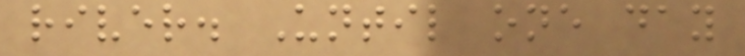river. Until one day
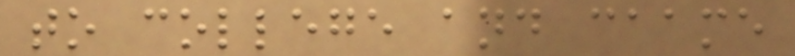to college and caame
